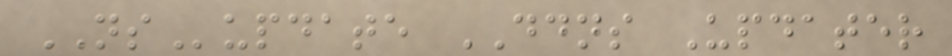NSupdate DDNS Updater
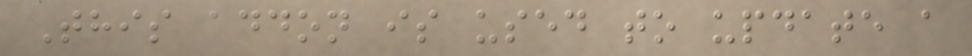This addon is used to update a
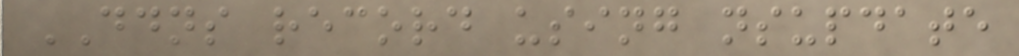DDNS record using nsupdate
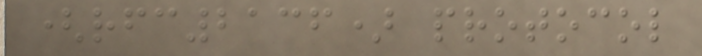(rfc2136) protocol
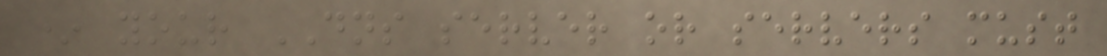* your DNS server or servers must
